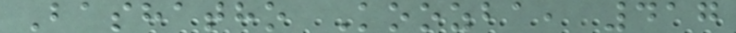Bashatho Koozba, 417
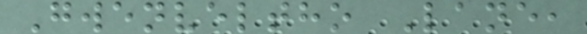Gwenveltho Lane,
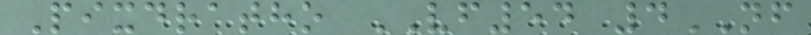Pixdratho VF54 4NF
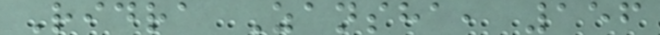Ridra Zansha, 156
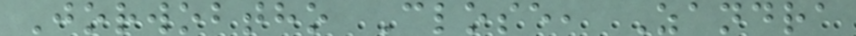Jorwobtho Close, Zandra
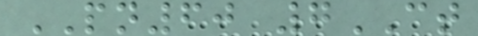PN60 7CT
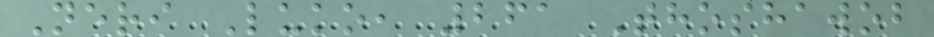Neri Luko, 261 Thoshawob
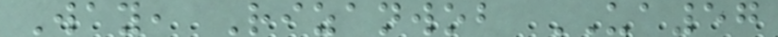Way, Rizanwob UA57
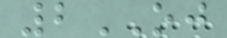2OJ
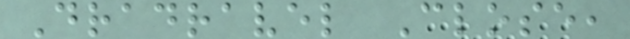Dradravel Close,
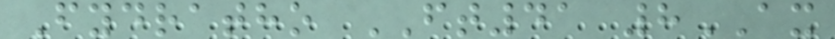Fydratho FT41 8AX
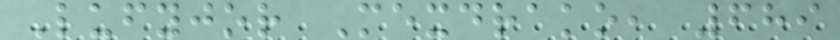Lufyjor Mexdrako, 689
